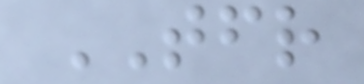TFR
